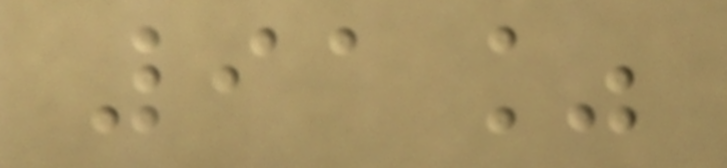91%
